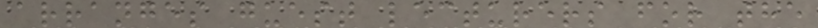arranges guest lecturers for the
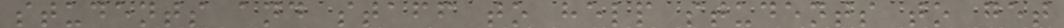students and staff to help students to get
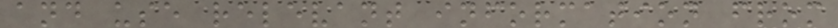and use relevant information from
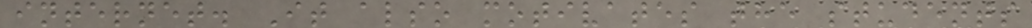internet. It also motivates the students
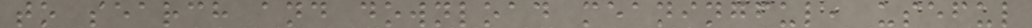to search and download meaningful, useful
